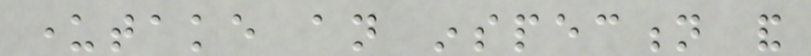undertake an inspection and
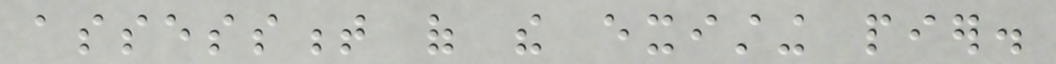assessment of the existing pier.
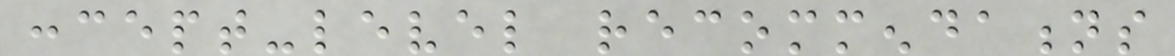concept-level recommendations
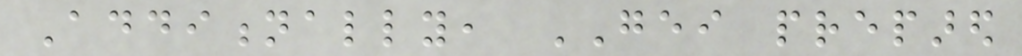Additionally, GEI prepared
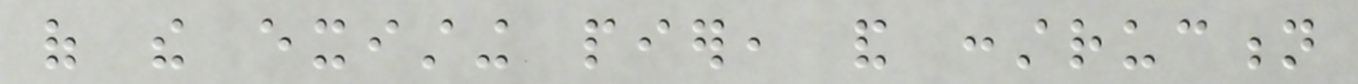of the existing pier, and construction
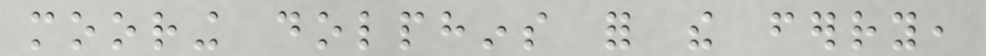mooring dolphins for the ferry,
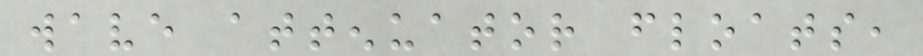wave attenuator floats,
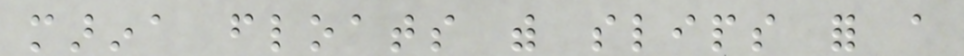marina floats with slips for a
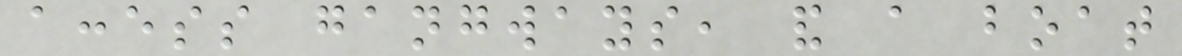access gangways, and a boat
